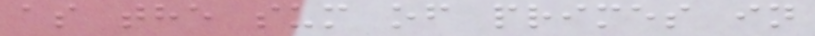as the sum of primes in
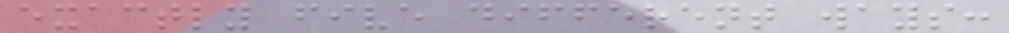exactly five different ways:
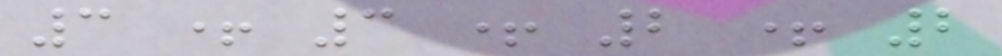3 + 3 + 2 + 2
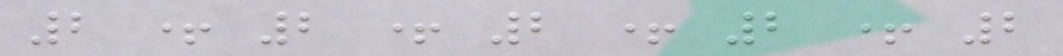2 + 2 + 2 + 2 + 2
